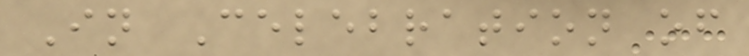In Celebration of
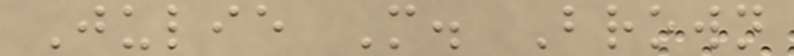Julie M. Brown
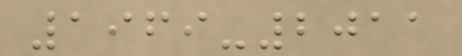1969-2011
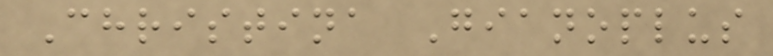Christina Gianoplus
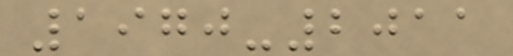1970-2011
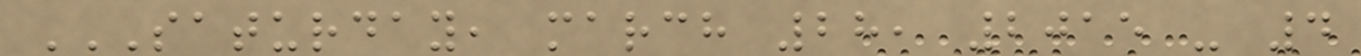SATURDAY, MARCH 28, 2015 - 4
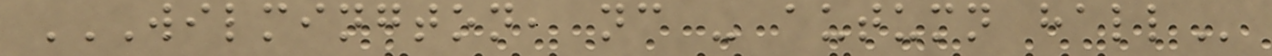WILMINGTON, NC - AUTUMN HALL
